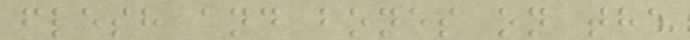flesh and bones on the
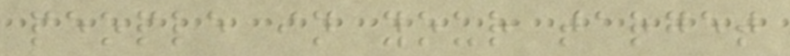people in your target
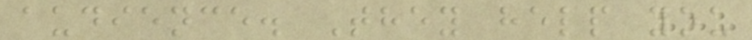audience. They help you
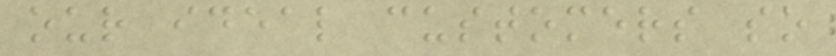our ideal customers so
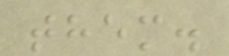them.
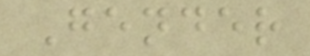Gender
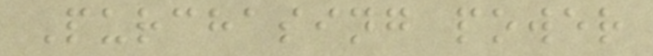Purchasing power
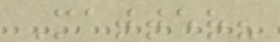Matter?
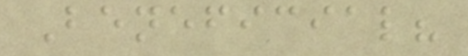Beneficial?
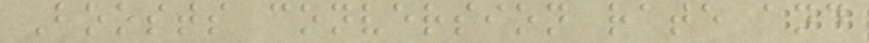Boosts conversion rate and
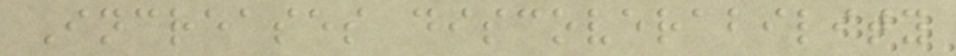Increases discoverability
